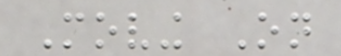Moving On
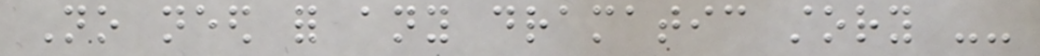No need for any dramatic story --
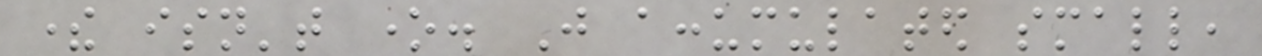there isn't one. Just accumulated small,
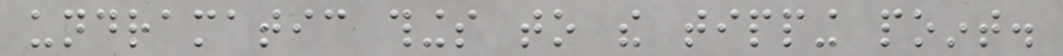undramatic things to the tipping point.
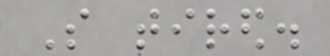So tired.
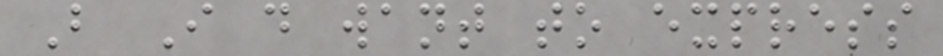But I do want to express
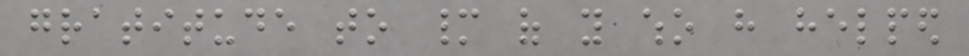gratitude to many of you who have helped
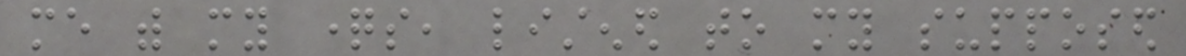me with my questions, listened to my supposed
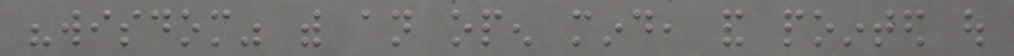"wisdom" with an open mind, and pointed out
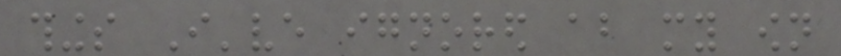things I've ignored about my own
